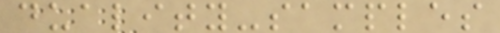duality-samples
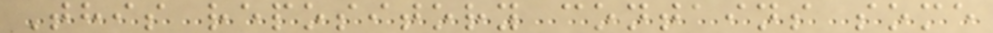This repository contains some
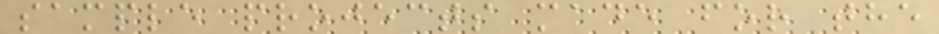sample projects made for the
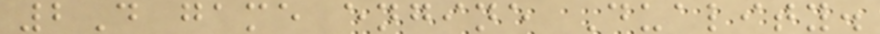2D game engine Duality.
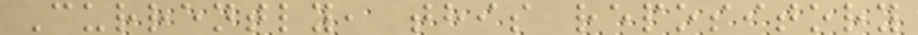Currently, this repository
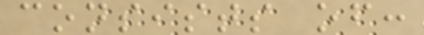consists of:
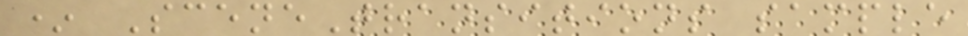* SceneTransitions sample
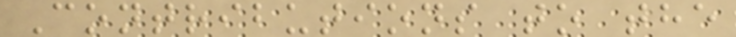Contributions to the
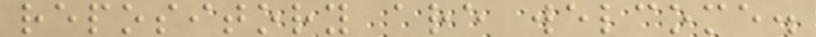repository are welcome.
